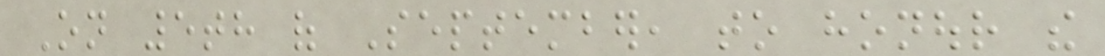On 5th of September, to honour the
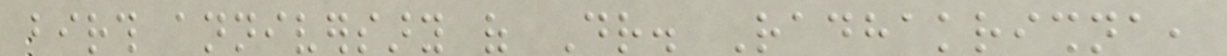birth anniversary of Dr. Radhakrishna,
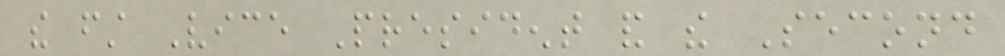the first Vice President and the Second
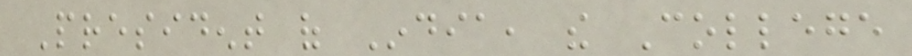President of India, the College
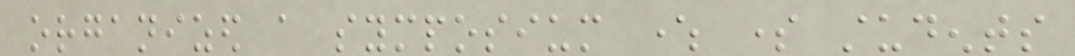organized a symposium where some students
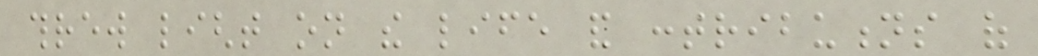threw light on the life and contributions of
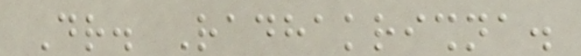Dr. Radhakrishna.
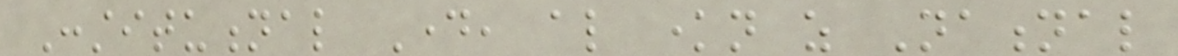Constitutional Day, also known as National
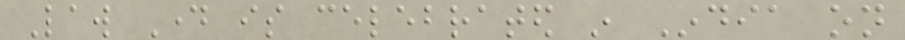Law Day is celebrated in India on
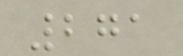271
